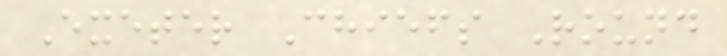Exeter Chiefs Round
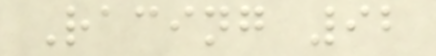Racing 92
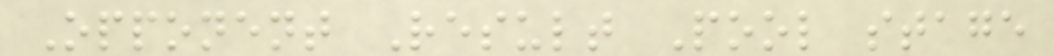Opponent Result Pool stage
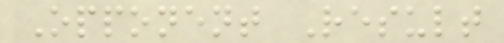Opponent Result
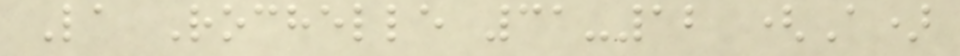La Rochelle 31-12 (A)
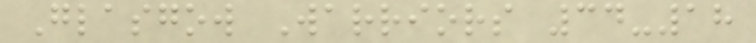Glasgow Warriors 34-18
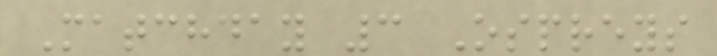Matchday 3 Ospreys
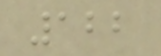122
